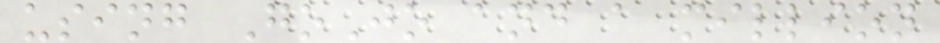using GoJo and a million
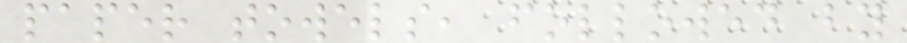paper towels, followed by
